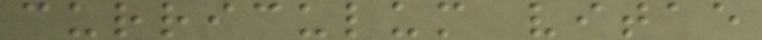curriculum vitae
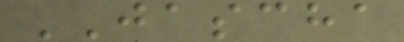JASCHA
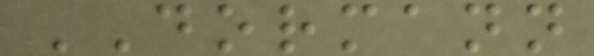DORMANN
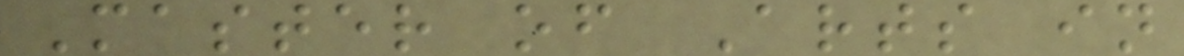Master of Arts in
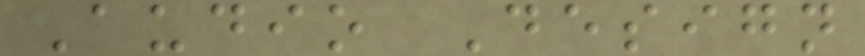Audio Design
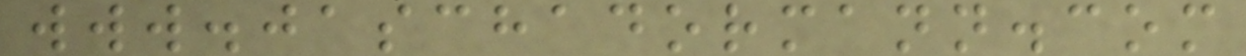www.jaschadormann.com
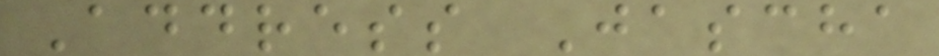Address Jascha
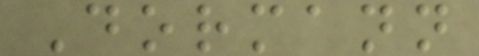Dormann
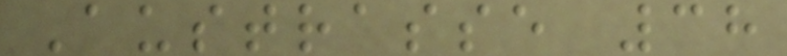Austrasse 38
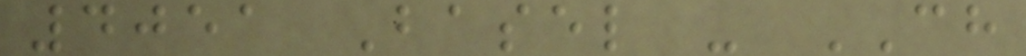4051 Basel - CH
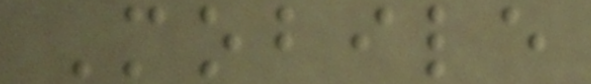Mobile
